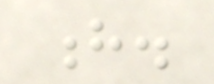h.
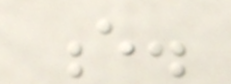e.
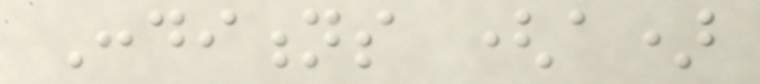Conditions (a)
